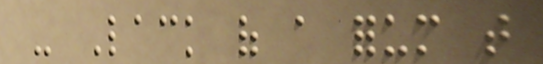- Lack of a forum that
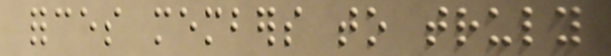forces members to truly
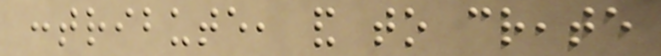contribute, and to create
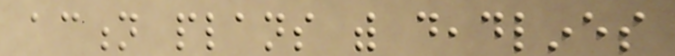action plans with deadlines
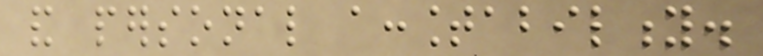and personal accountability.
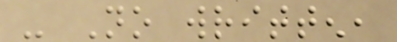- No written,
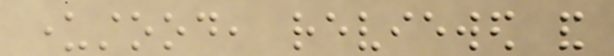understood, reviewed and
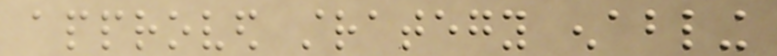approved strategy enabling
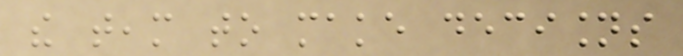the team to make decisions
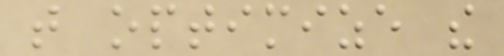that optimize the
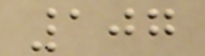107
